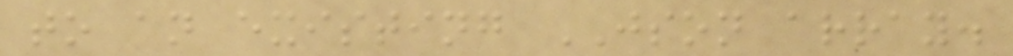to an existing JSON array.
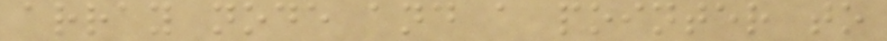array node and a pointer to
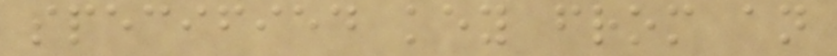specified key from an
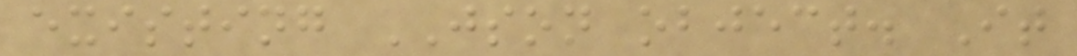existing JSON object. It
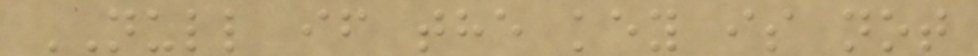NULL if the key is not
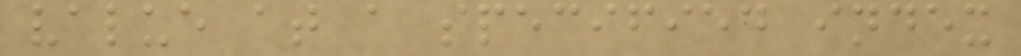value at a specified index
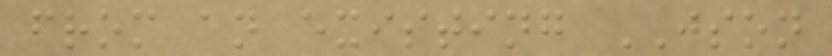from an existing JSON
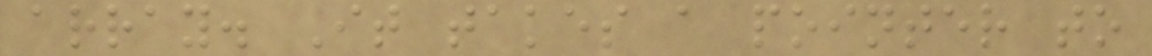array. It takes a pointer to
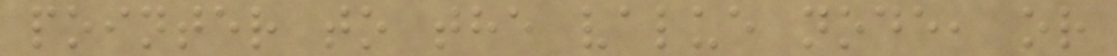pointer to the value node, or
